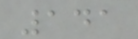141
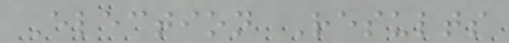Election Results
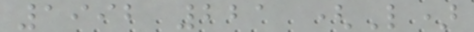1992 221 (L)
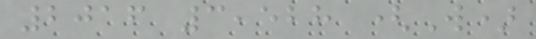2016 3,528 (W)
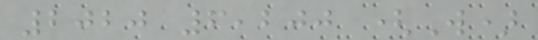2020 6,200 (W)
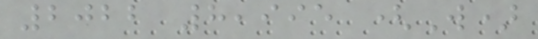2022 8,995 (W)
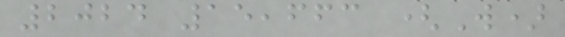2024 15,663 (W)
